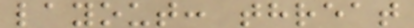layout: threat
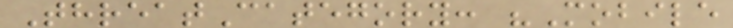ThreatCategory: "Mobile
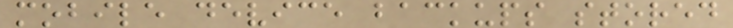mobile device backups stored
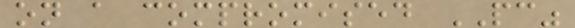on a compromised PC"
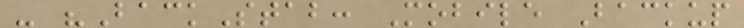- "BackStab: Mobile Backup
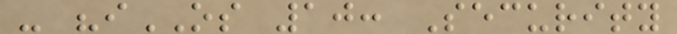- "iOS 10: Security
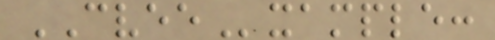CVEExample:
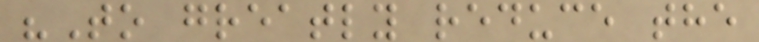"To greatly reduce the
